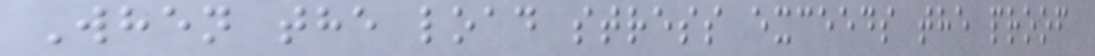When the load stress exceeds the proof
